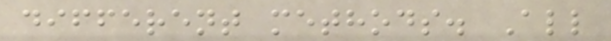different methods. All
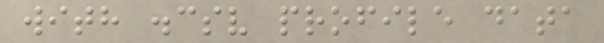with .csv profile data
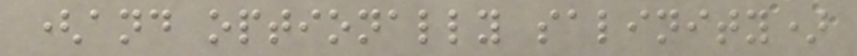(and optionally salinity)
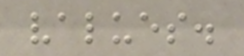values.
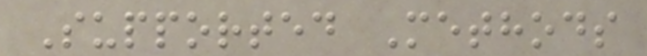Supported Methods
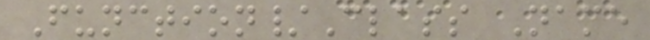Function/Class Name
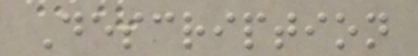Description
